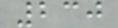230
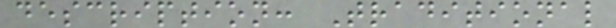description: Traditional
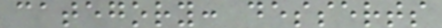category: desserts
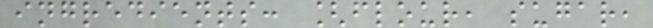ingredients: [flour, sugar,
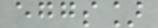eggs]
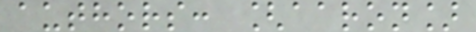authors: [aaron]
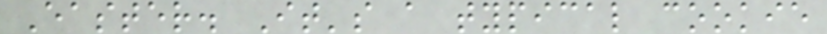Easter. It's a typical cookie
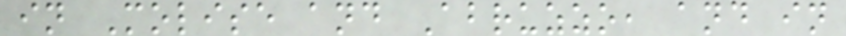in Molise and Abruzzo, and in
